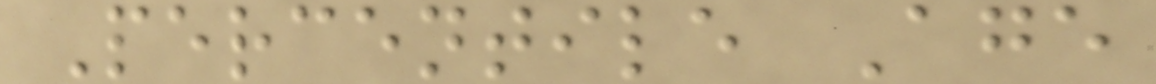Percentile Age
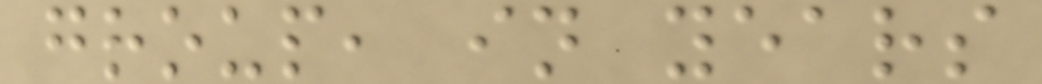group, in years
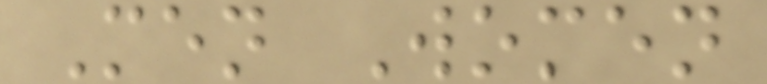Men Women
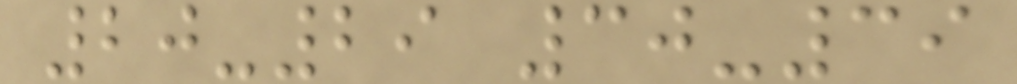20-29 30-39
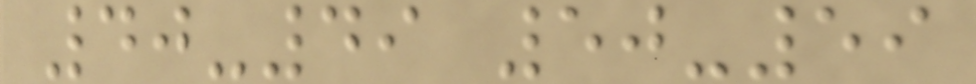40-49 50-59
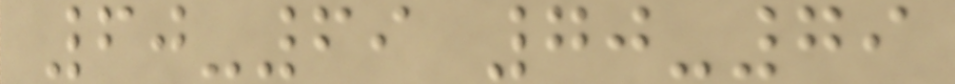60-69 70-79
